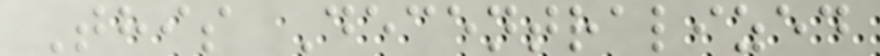This Decentralized
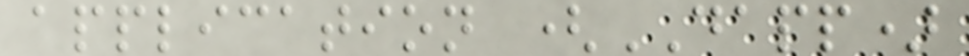application (DAPP)
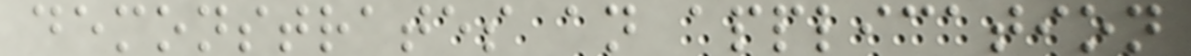demonstrates an application
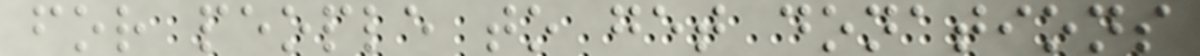for people to get donations
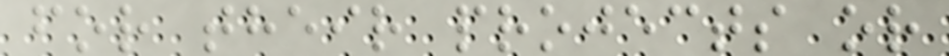for their projects or
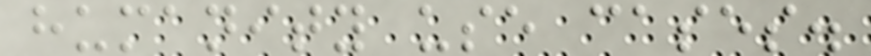humanity use cases.
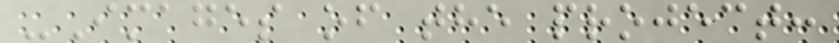-Images of the project:
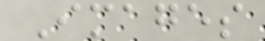Images
